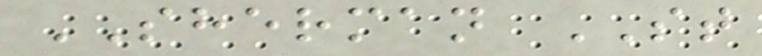SHERMAN ST
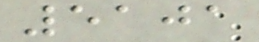5101
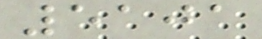5101
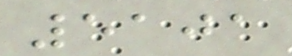5101
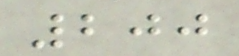200
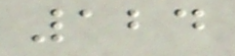124
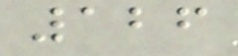126
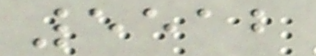5512
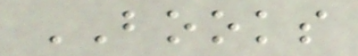BOOKS
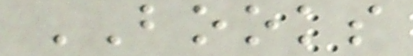BOOKS
